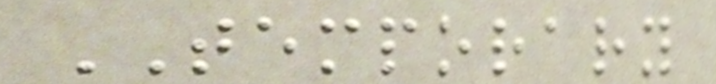TEMPORARY
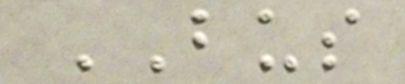BUS
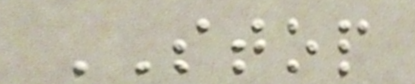STOP
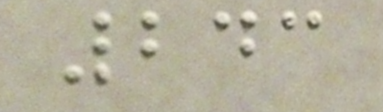243
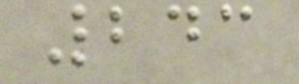243
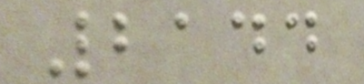2144
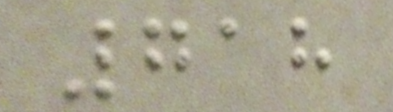718
